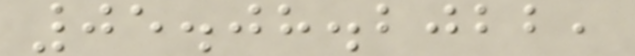05.08.2022,
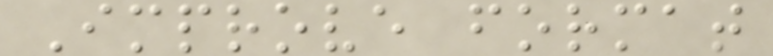Improve format
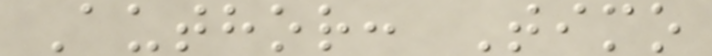Author: Timo
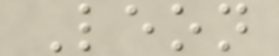Leon
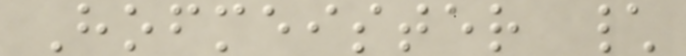Hofmeister \
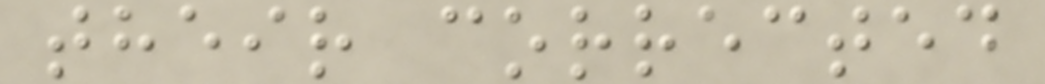their corrected
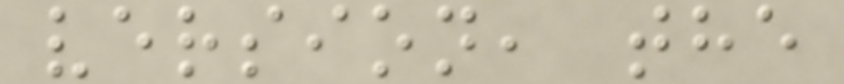version, the
